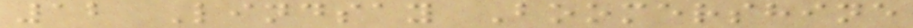12 Lindsay Boomershine
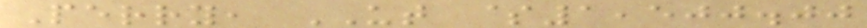Perry, UT $1,500.00
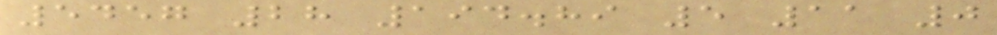5457 28 194.89 5 11 0
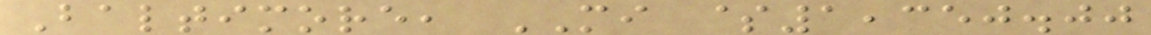Baltimore, MI $1,350.00
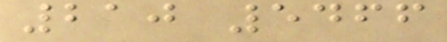210 5466
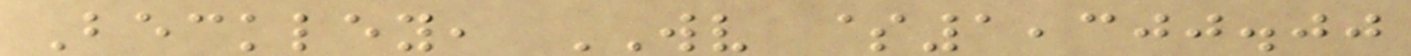Beckley, WV $1,300.00
